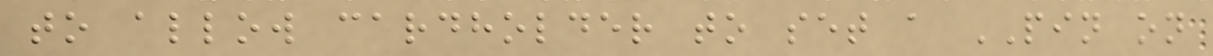to allow cardholder to set a PIN on
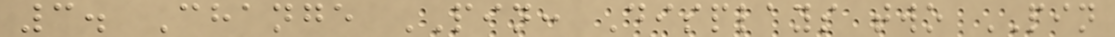3. Change PIN: Displays two PIN
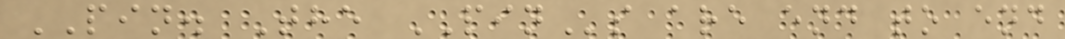PIN. The PINs are end to end
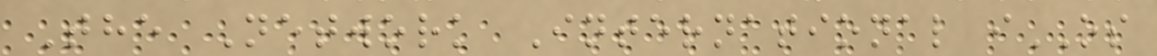The Network International iOS
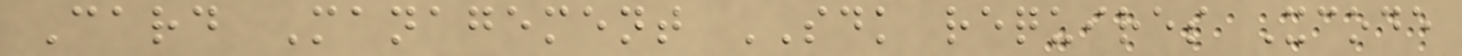Card Management SDK requires Xcode
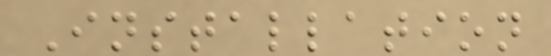Installation
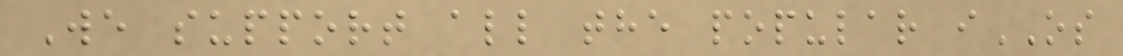We support all the popular iOS
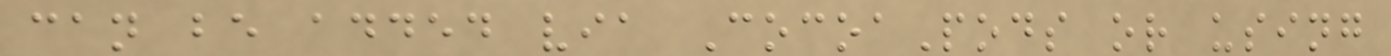can be added via CocoaPods or using
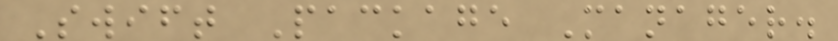Swift Package Manager.
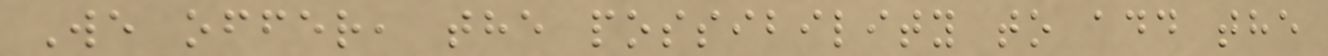We offer, the possibility to add the
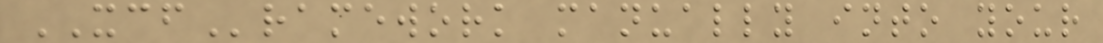XCFramework manually into your
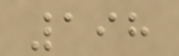198
